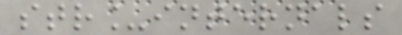str_internals
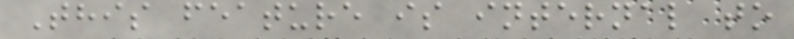This feature is internal to
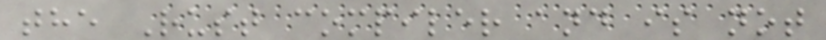the Rust compiler and is not
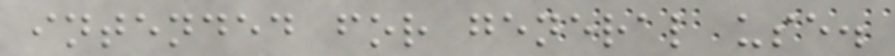intended for general use.
